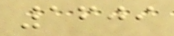1609
